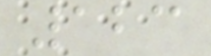123
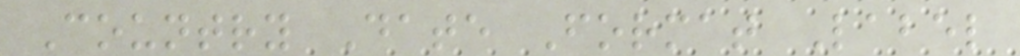Country Date Format Label
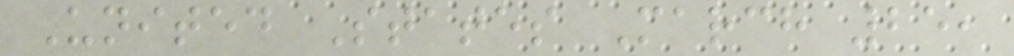United States March 25,
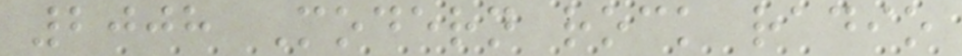2008 Modern rock radio
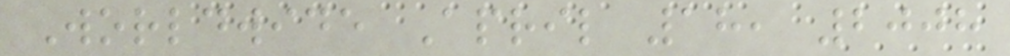Worldwide April 18, 2008
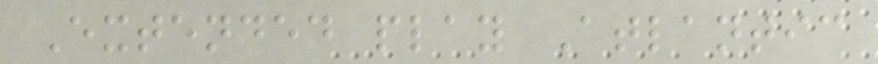Extended play Atlantic
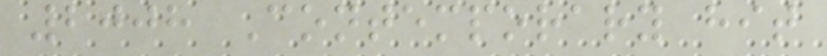2008 Contemporary hit
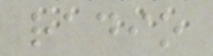radio
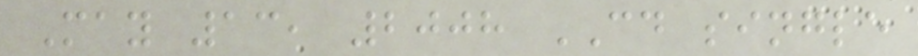May 13, 2008 CD single
